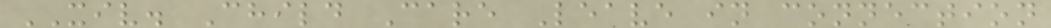XIV. Child Care Leave in connection
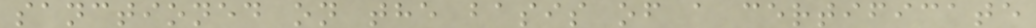sanctioned on the basis of a certificate
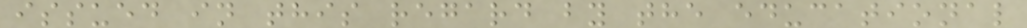issued in this regard by the educational
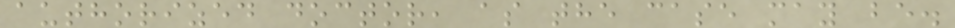authorized doctor, as the case may be.
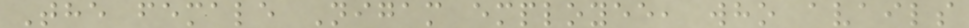The female Nigam employee, who avails
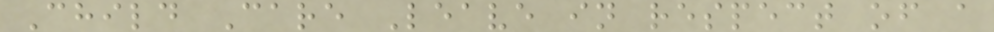Child Care Leave in respect of a
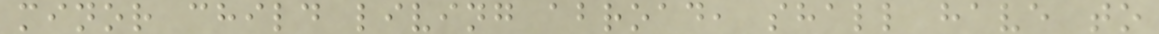minor child living abroad, shall have to
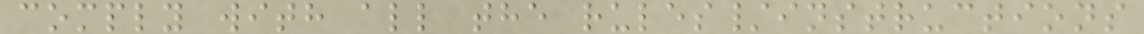comply with all the rules/instructions
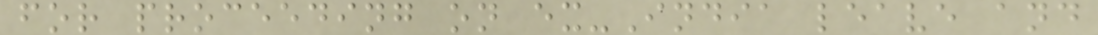for proceeding on ex-India leave and
